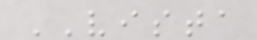VISTA
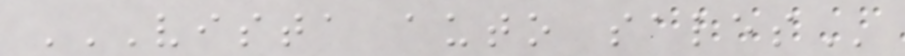VISTA AUTO SALES
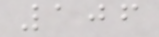106
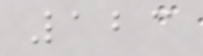123
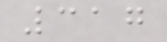317
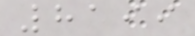8199
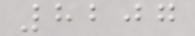8207
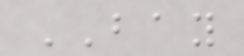BAY
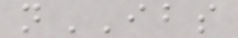nIBS
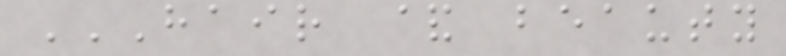HAIR & BEAUTY
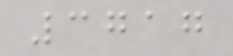3717
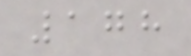178
